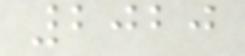2020
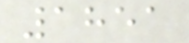1851
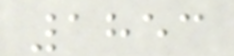1853
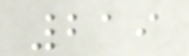219
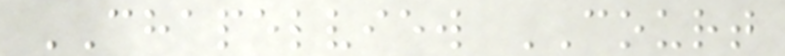CHAPELVIEW COURT
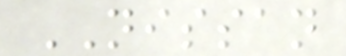NISSAN
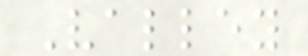Valley
